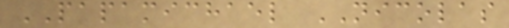PAPAMICHAEL NICOLAS
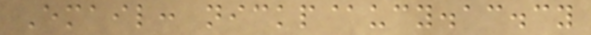Email: nickp@ucy.ac.cy
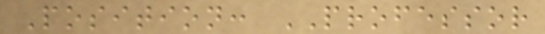Position: PROFESSOR
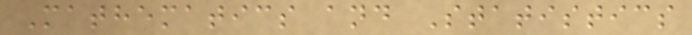Mathematics and Statistics
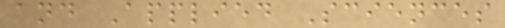and Applied Sciences
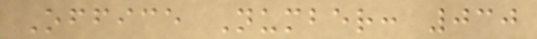Office Number: 030
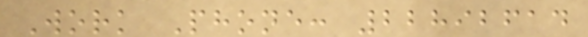Work Phone: 22892614
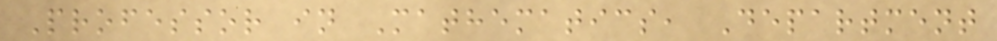Professor in Mathematics, Department
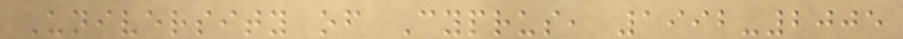University of Cyprus, 1992-2005
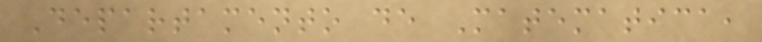Departamento de Matematica,
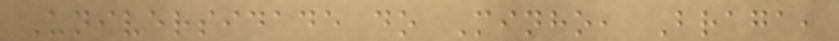Universidade do Minho, Braga,
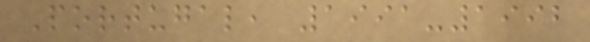Portugal, 1991-1992
